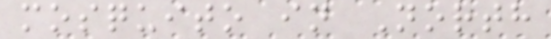mosquito in North
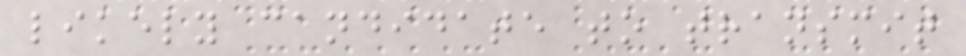likely candidate to transmit
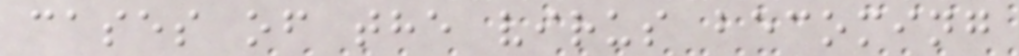cases of the virus becoming
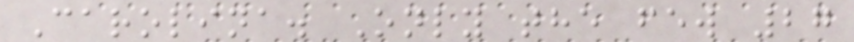Carolina. Only the few 27
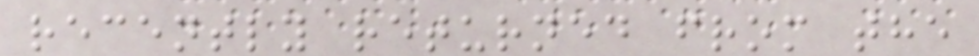recently returned from the
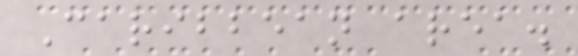Caribbean area.
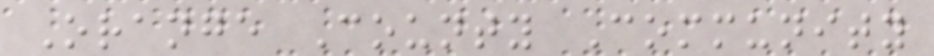Orange County Community
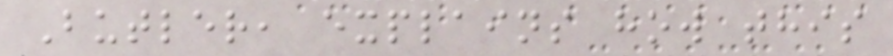Butler, explains how this
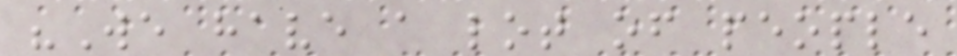"We have a lot of people
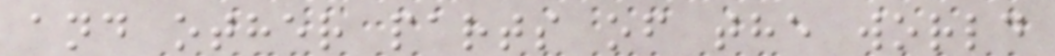and other parts of the world
